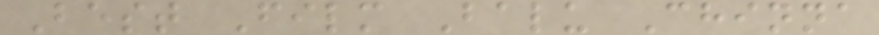Best Film Balu Chinna
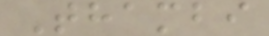Thambi
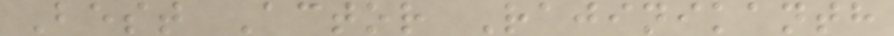Best Actor Rajinikanth
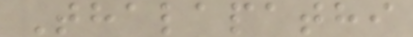Thalapathi
